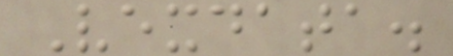Vexdata.
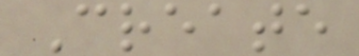Create
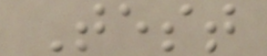Test
